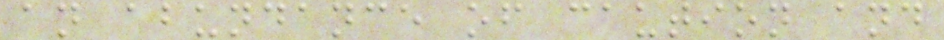an abundance of caution and
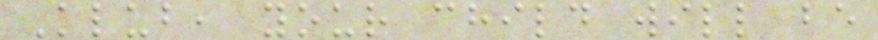Klub, your child will be
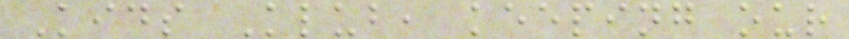Kids Klub, keeping our
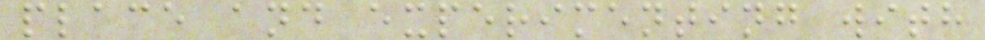place and experimenting with
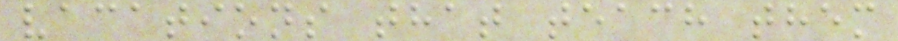vacations that teach them
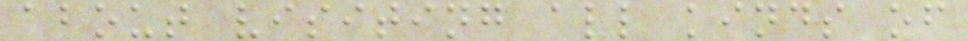about visiting all kinds of
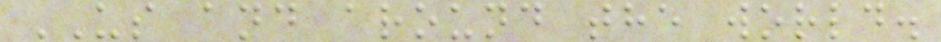US and around the world.
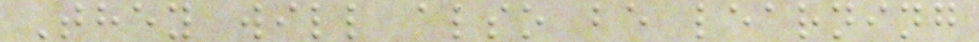They will also be learning
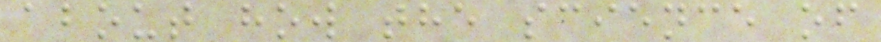about how the science of
